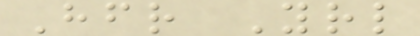Hfr Yrl
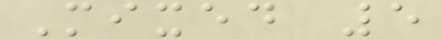Mixed 5
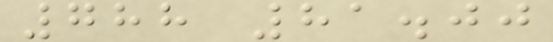788 81.00
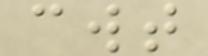cwt
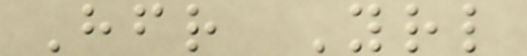Hfr Yrl
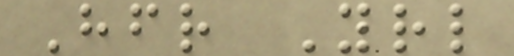Hfr Yrl
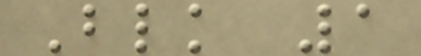Blk 1
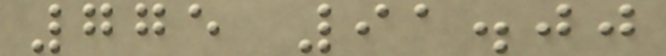775 91.00
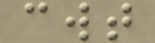cwt
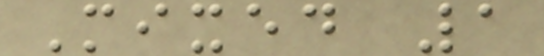Mixed 1
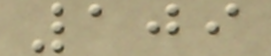109
